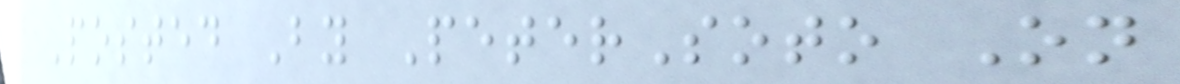Posted By PeterSoto On
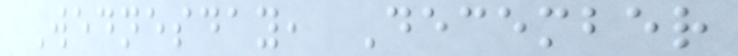Wednesday, December
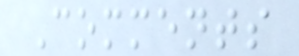Comments
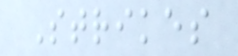Strikes
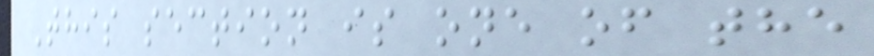This section is one of the
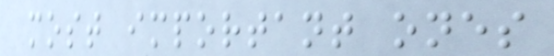most important ones
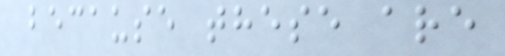because these are
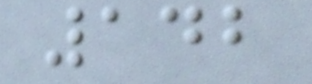142
